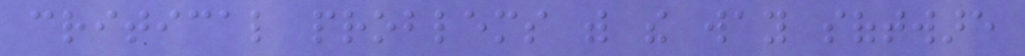critical problems with the way software
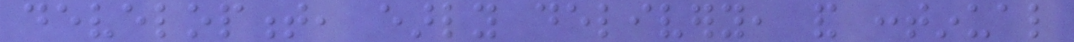development, early delivery, and continual
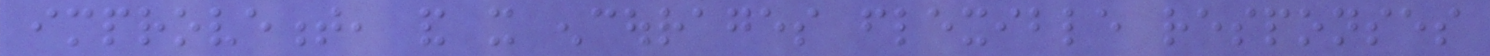improvement, and it encourages flexible responses
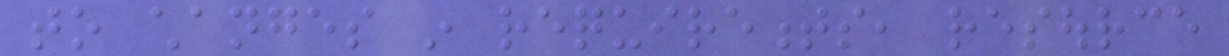to changes in requirements, resource
